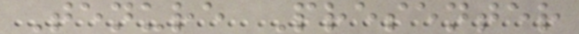Tenure Presenter
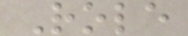Role
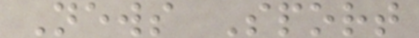News Sport
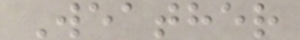Weather
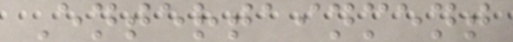Entertainment
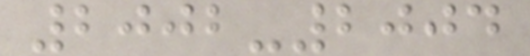2002-2004
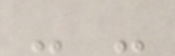- -
